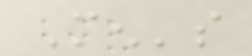Men's
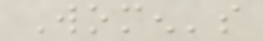Women's
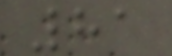81
